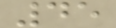45
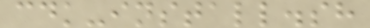cdk-install.sh
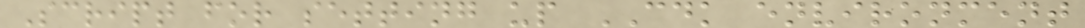Script for setting up CDK environment
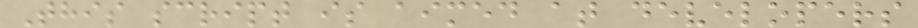This script is aimed at developers
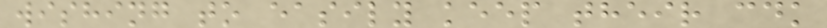wishing to easily keep their cdk
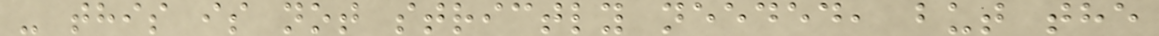- this is not strictly needed, but the
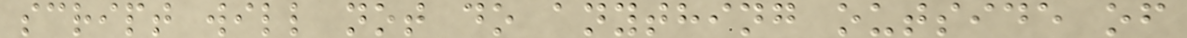script will not do anything outside of
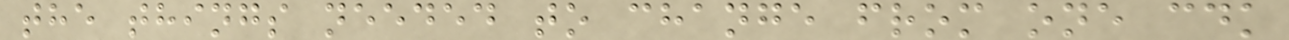the things needed to change from one cdk
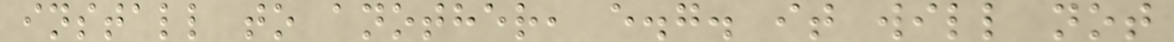install to another, e.g. it will not
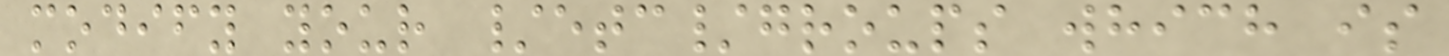modify your /etc/groups which is
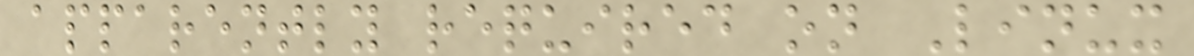apparently required on Linux
